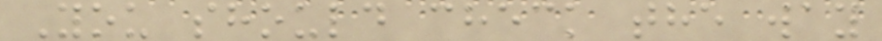You should check the way
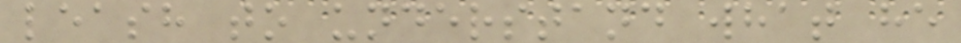leash to understand what he
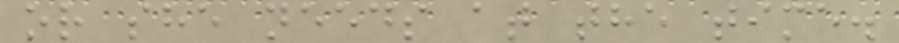or she needs at the time.
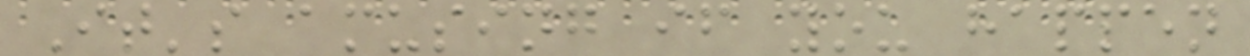It's amusing if you happen
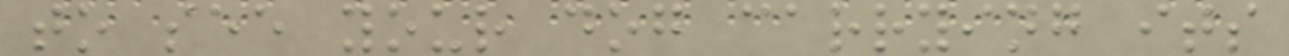to see your dog carrying its
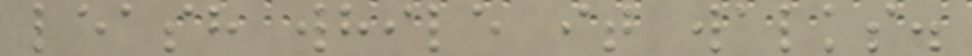leash while it walks.
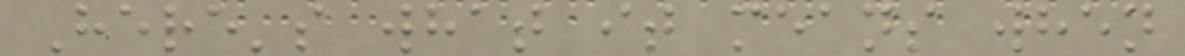Here's what it means when
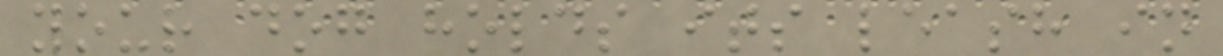your dog holds its leash in
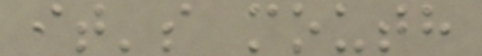it's mouth
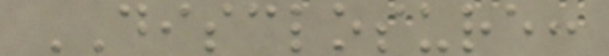DISCLOSURE:
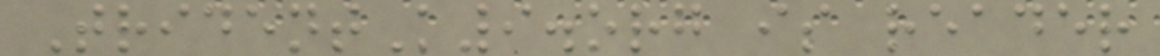TridentK9.org is reader
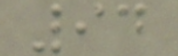94
